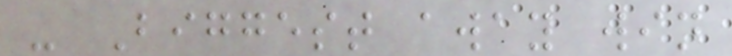- Biggest away win
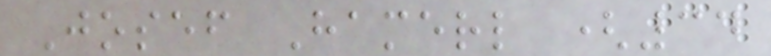Josef Hamerl (34
